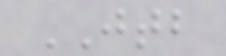JTB
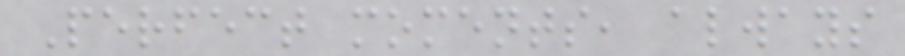Perfect moments, always
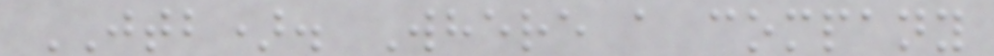JTB). Where a company
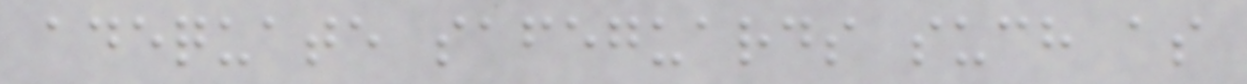adequate safeguards such as
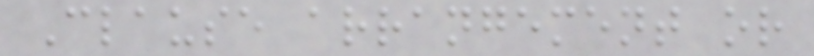Clause arrangement or
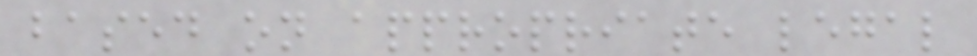based on appropriate legal
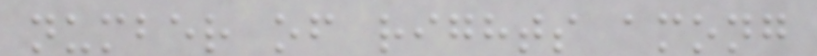number of rights among
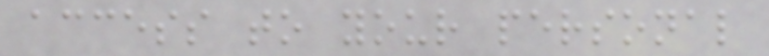access to your personal
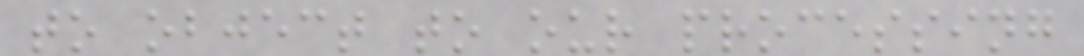to object to our processing
